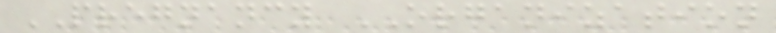PREGNANCY ORGANIZATION
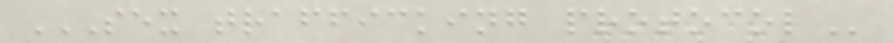SEX TRAFFICKING PROTOCOL
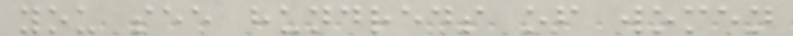you see hundreds of women
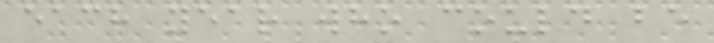each year who could be
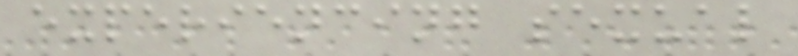experiencing sexual
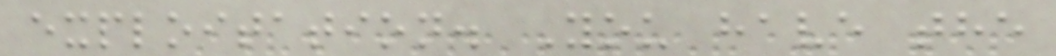exploitation. You have the
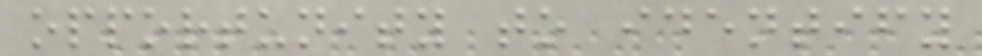opportunity to identify
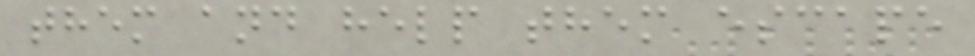them and help them escape
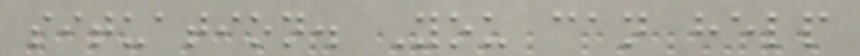situation. You can help
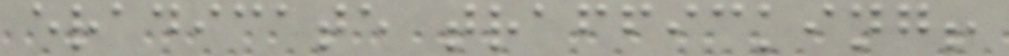eradicate trafficking!
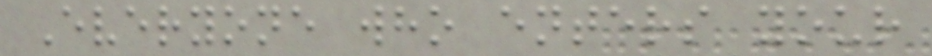Everyone who enters your
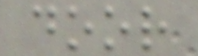door
